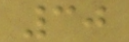30
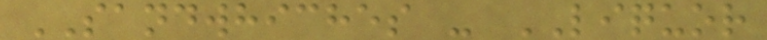SANDWHICHES - LIQUOR
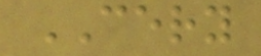CERY
